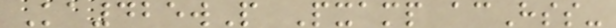Ka425wP Pxamp acHss-
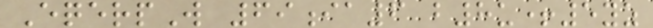EqerpW 69ia6 b8u+5yz
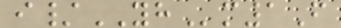i/YHm1F
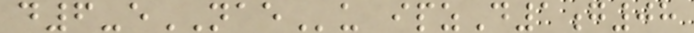d6-eNAEu ipzD1g08
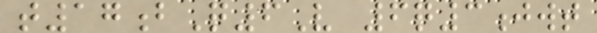t17bQ6V 6q3jwt
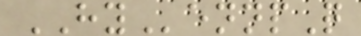HYennpQ
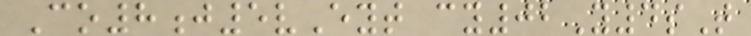Co8j5vEyt cy02Y4sT
